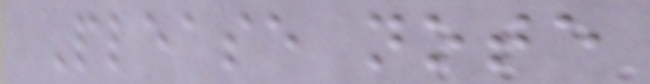Please note
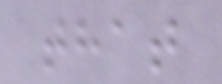that
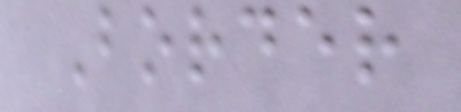Border
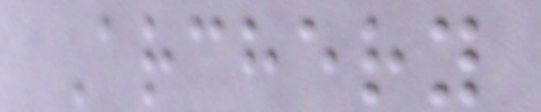Archery
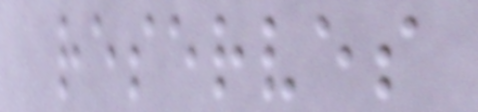reserves
